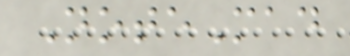NoteMad
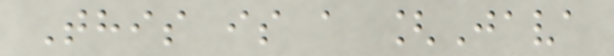This is a [Java
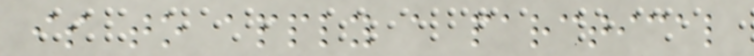is to apply a parctical
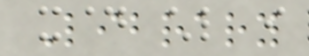Library
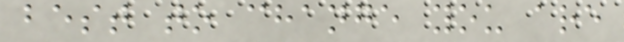best to change you are
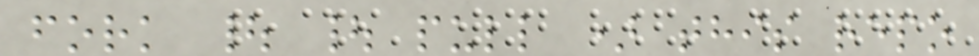fork | | pull ) this repo
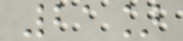21]
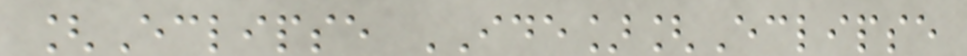[Eclipse IDE][Eclipse
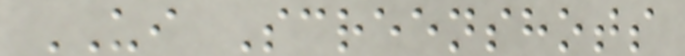UI Screenshots
